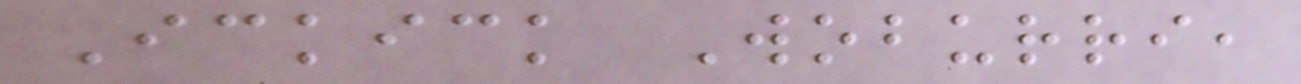Ickick Woburri,
